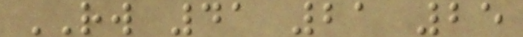RW 41 21 25
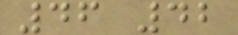46 42
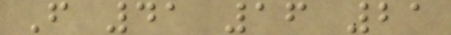F 41 16 21
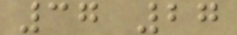37 27
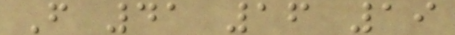F 41 16 19
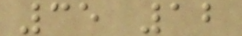35 12
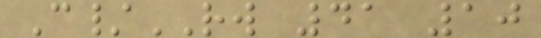C/RW 41 10
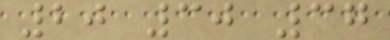20 30 37
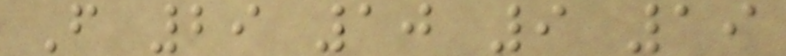F 29 10 9 19
